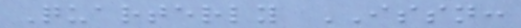Quarterly ISSN:
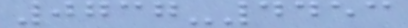0737-4453
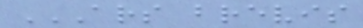ARS BREVIS
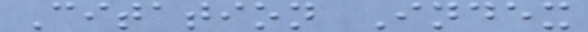Citation Index
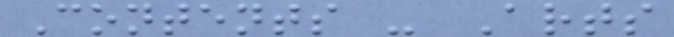Contents - Arts
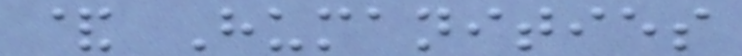& Humanities
